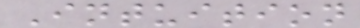Intuition
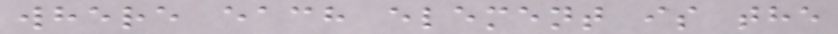where each element is the
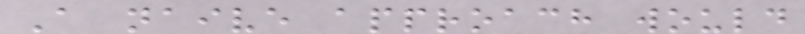A naive approach would
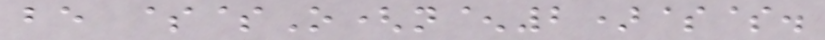be $$O(n^2)$$.
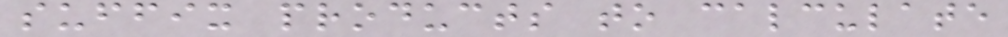suffix products to calculate
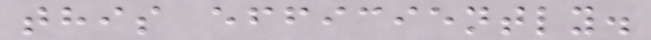this efficiently.
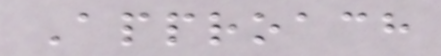Approach
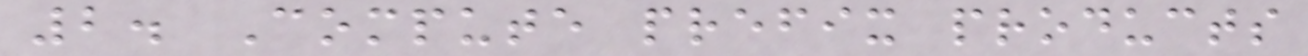2. Compute prefix products
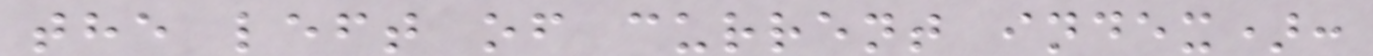the left of current index):
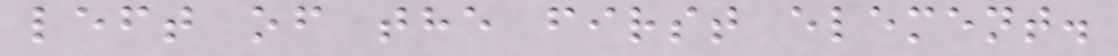left of the first element.
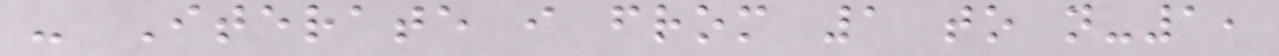- Iterate i from 1 to n-1,
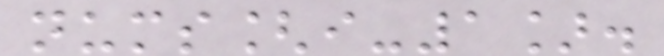nums[i-1].
